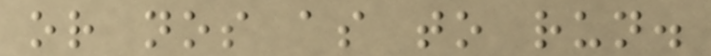or nos as to run.
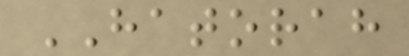HATORAH
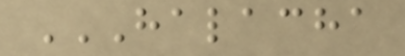HALACHA
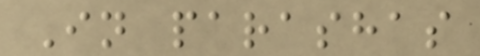In parashas
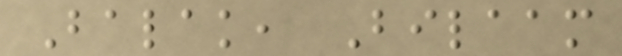Balak, Bilaam
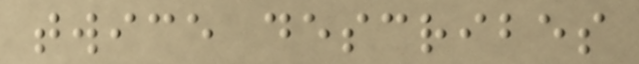twice describes
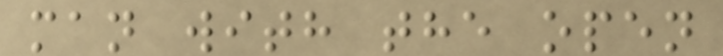man with the open
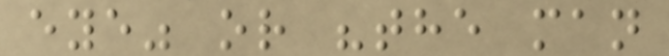eye" or "the man
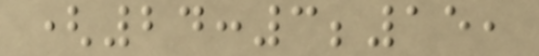(24:3;15,
